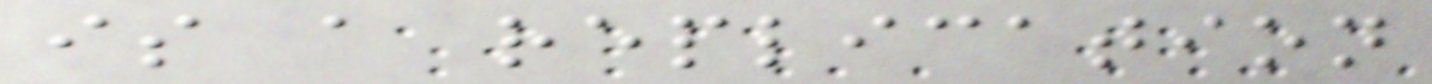is a replication
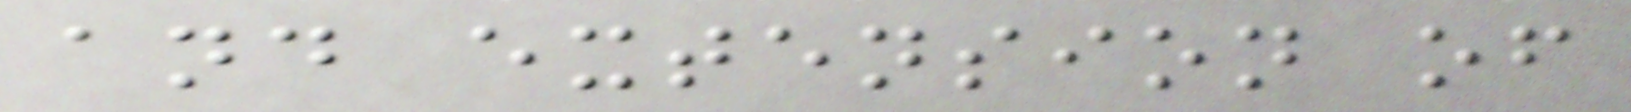and extension of
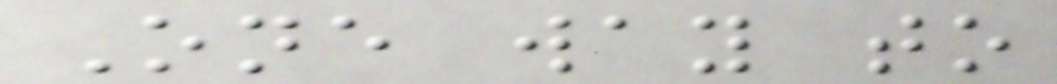One way to
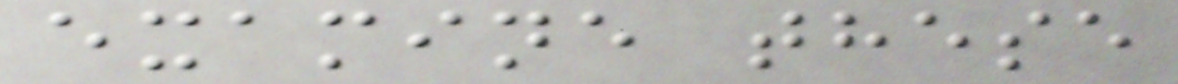examine these
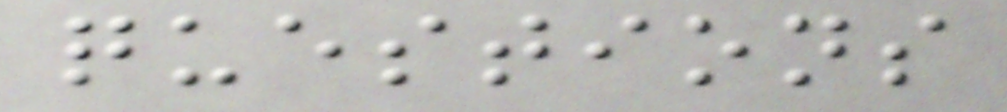questions
